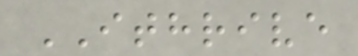ITHRIVE
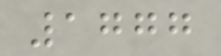1777
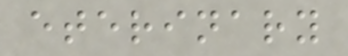eterinary
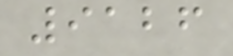9126
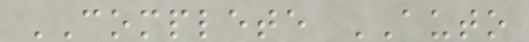COMPLETE AUTO
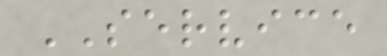SERVICE
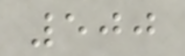500
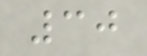30
